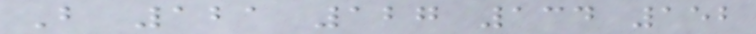B 121 127 134 152
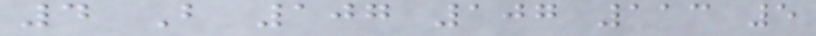4 B 107 107 113 5
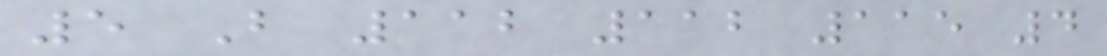5 B 112 112 115 4
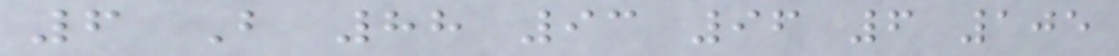6 B 88 93 96 6 105
